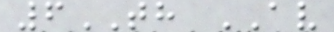6TH AV
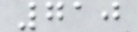710
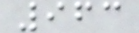963
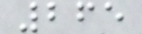265
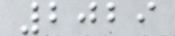2029
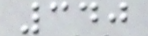340
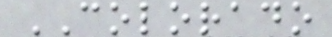COLORADO
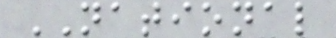NATIONAL
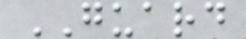GUARD
